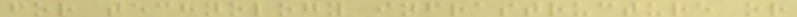for technology infrastructure or
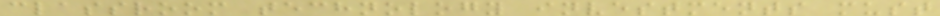classroom technology investments must
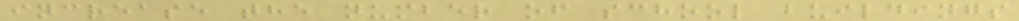increase the number of school buildings
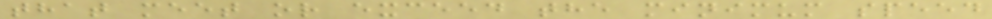that meet or exceed the minimum speed
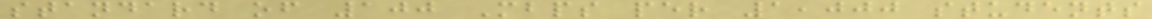standard of 100 Mbps per 1,000 students
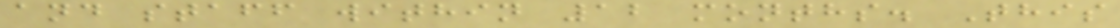and staff within 12 months. This
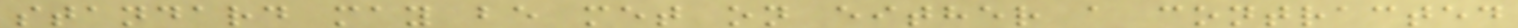standard may be met on either a contracted
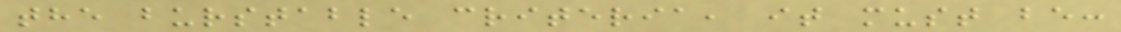the burstable criteria, it must be:
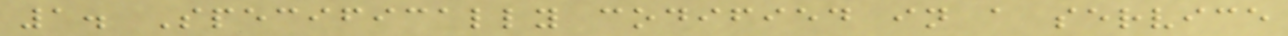1. Specifically codified in a service
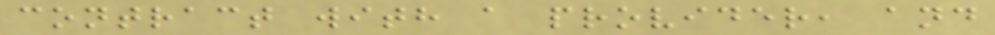contract with a provider, and
